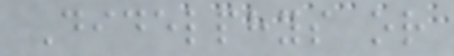Didelphys or
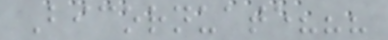Bicornuate???
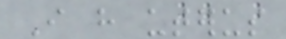I have uterus
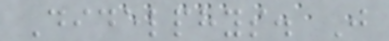Didelphys. Just
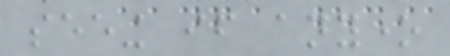seeing if anyone
